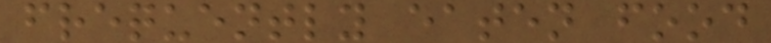frequently eaten food
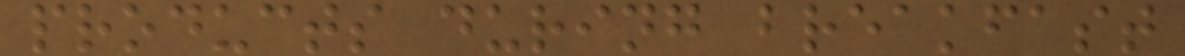products during breakfast
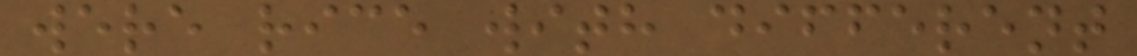were rice with different
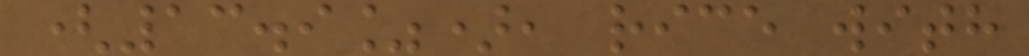(13.9%), rice with
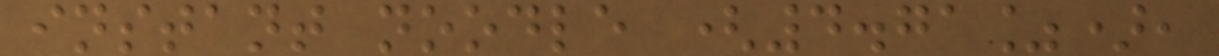instant noodle (4.71%),
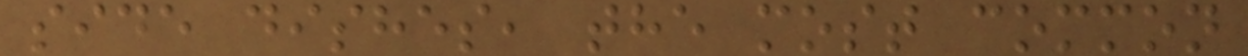side dishes, the most common
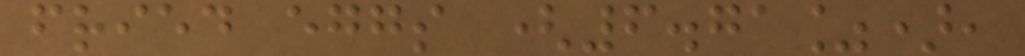fried eggs (6.71%),
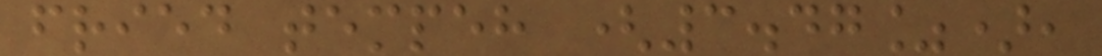fried tempeh (3.47%),
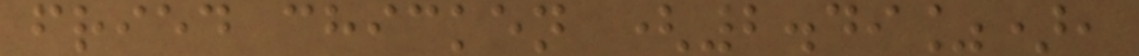fried chicken (2.49%),
